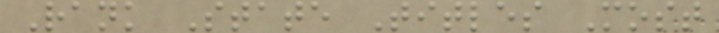Rank State Titles Most
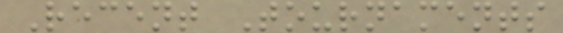Recent Tournaments
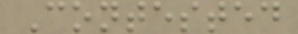Contested
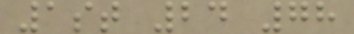1st 24 78
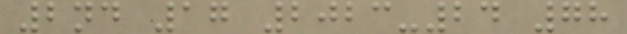2nd 17 2023-24 78
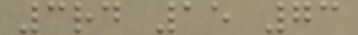3rd 15 73
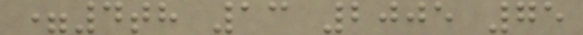=4th 13 2005 75
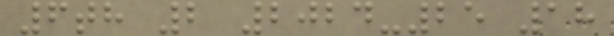6th 2 2024-25 18
